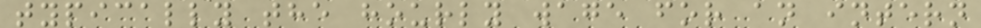typically the hourly wage for an intern
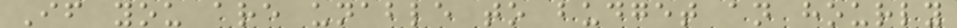If you are unable to budget an hourly
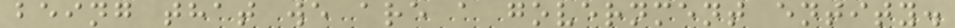being that we are a government entity.
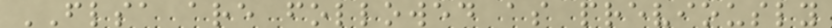FLSA are followed as previously
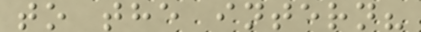to the intern?
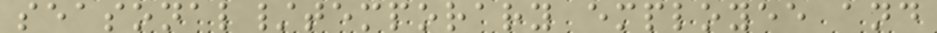seasonal/temporary employee and
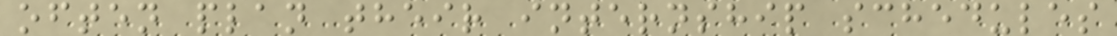often plan their internship schedules
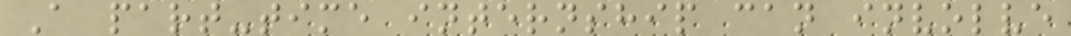A part-time internship can involve
